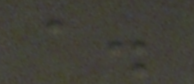a.
